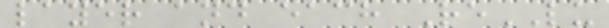layer and each ReLU
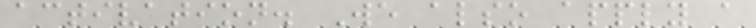activation. We also apply a
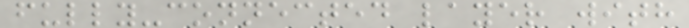fully-connected layer with
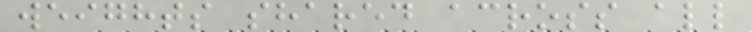weights shared across all
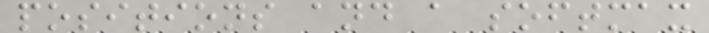positions and a softmax
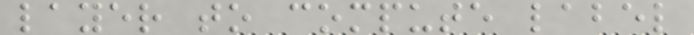layer to compute label
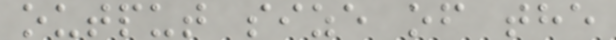output size of the
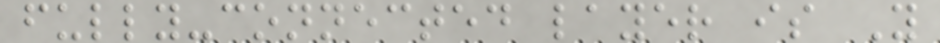fully-connected layer is Y
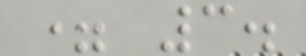= 3.
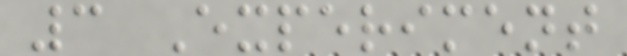3 Experiment
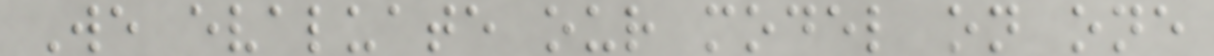We evaluate our model on one
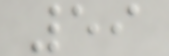59
